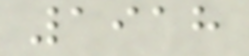1918
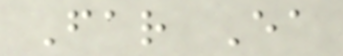Far Ea
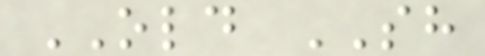OLD SH
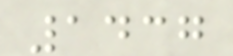1437
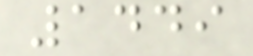1449
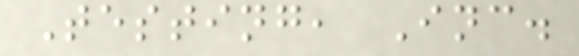Testing, Inc.
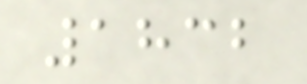1832
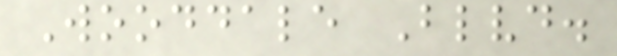Wooddale Blvd.
